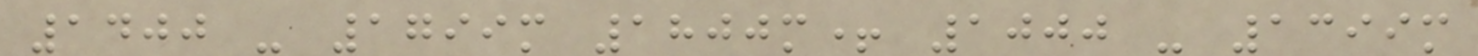1400 - 1799m 1800m+ 1000 - 1399m
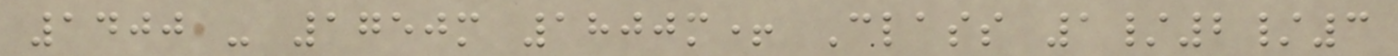1400 - 1750m 1800m+ Class 1/2/3
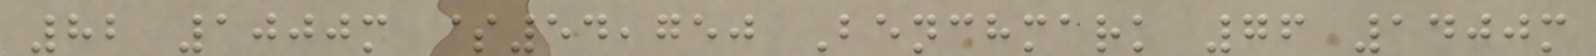82 1000m $54,750 Benchmark 76 1400m
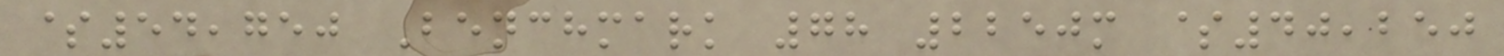$54,750 Benchmark 78 2250m $40,250
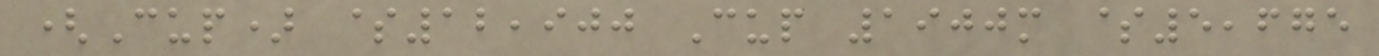(Cup) $12,900 Cup 1900m $5,675
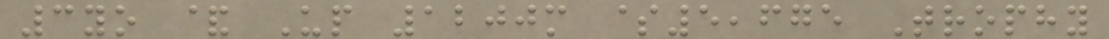3yo & Up 1200m $5,675 Trophy
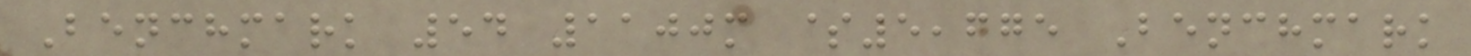Benchmark 54 1100m $5,675 Benchmark
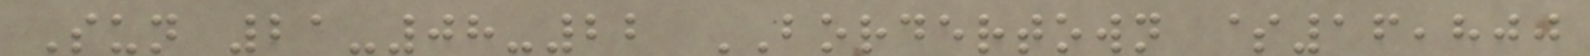Sun 21-08-22 BORDERTOWN $16,800
